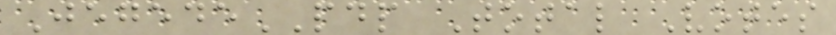JegedePDP Total Votes
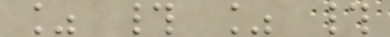% # % #
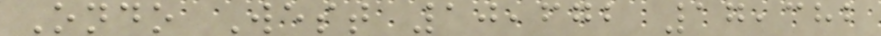Ondo West 10,672 17,382
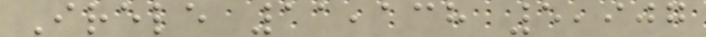Irele 11,138 5,907
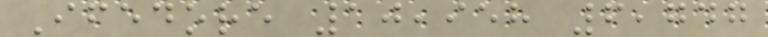Ifedore 10,958 6,747
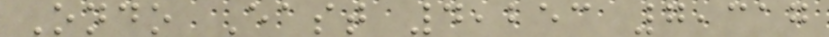Ondo East 4,253 7,317
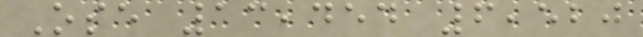Ose 13,454 6,520
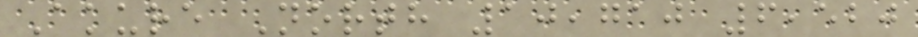Akure North 10,710 6,520
